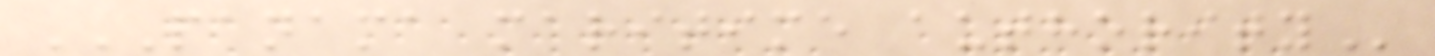PANAMA MARITIME AUTHORITY
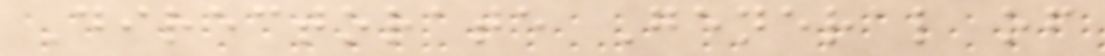Directorate General of
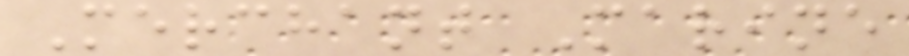Merchant Marine
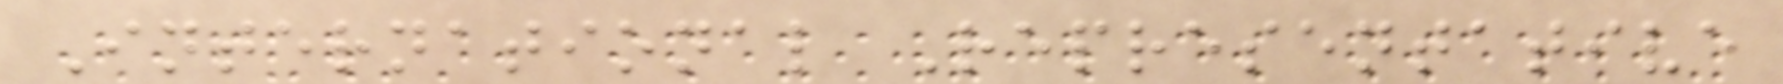International Representative
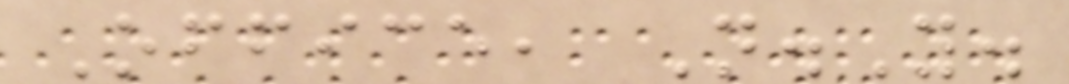Office, N.Y.
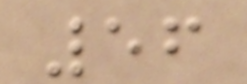56
